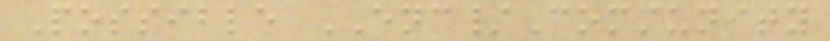Possible ENC/Community
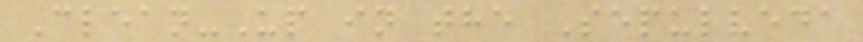Clean-Up in the Sepulveda
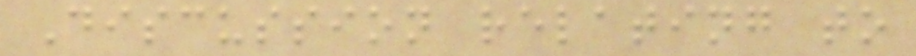Discussion relating to
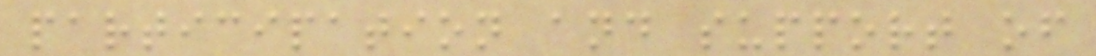participation and support of
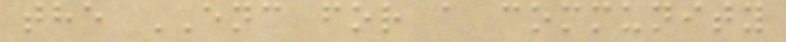the ENC for a community
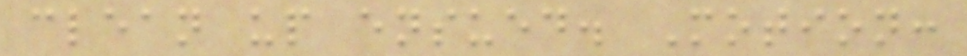clean up ensued. Motion:
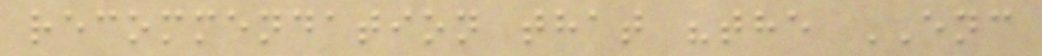recommendation that "the ENC
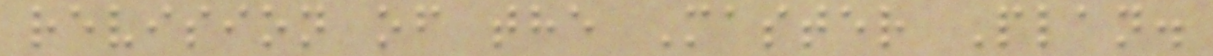revision of the Master Plan.
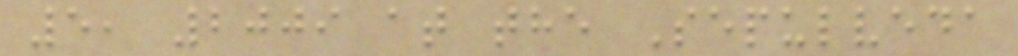5, 2009 at the Sepulveda
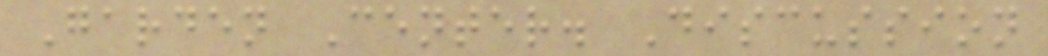Garden Center. Discussion
